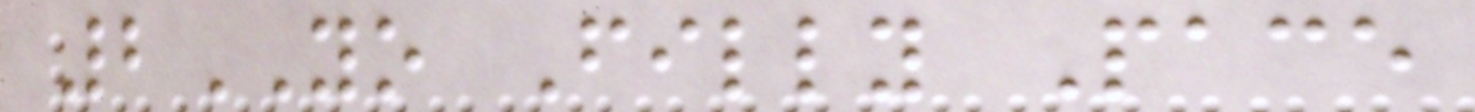2YO Filly Pace
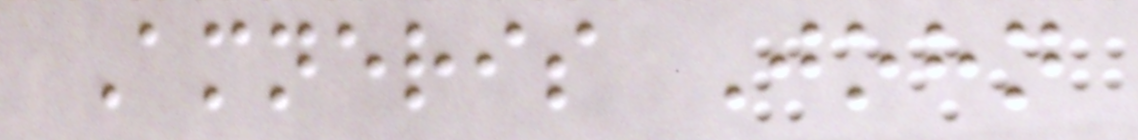Amneris John
